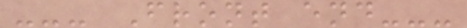--- Front end---
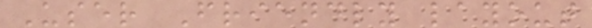User Friendly layout
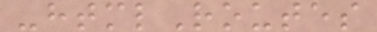-htmlRoutes
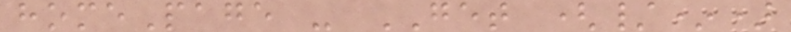homePage - GET (/*)
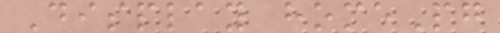Display homePg
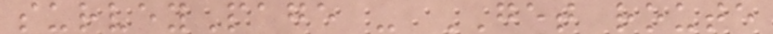surveyPage - GET route
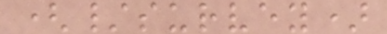(/survey)
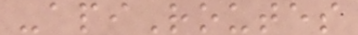-apiRoutes
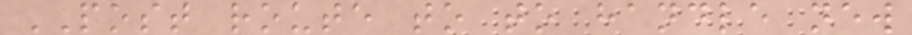POST route to to handle new
